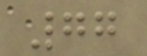77
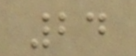24
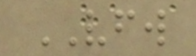VFW
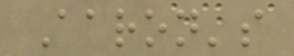Aaron's
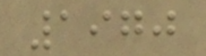1970
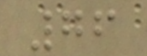76
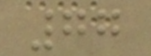77
